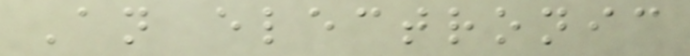An electronic
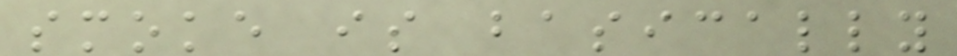smoke is basically
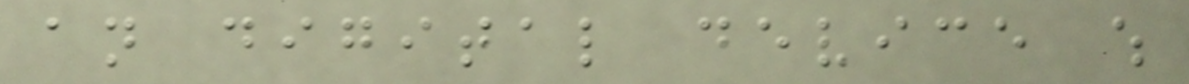an digital device which
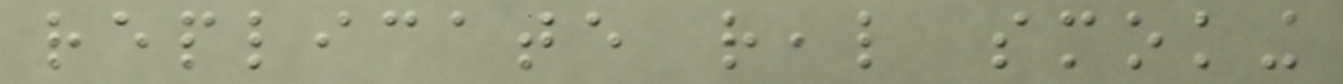replicate real smoking
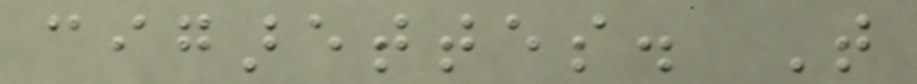cigarettes. That
